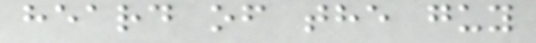heard of the guy
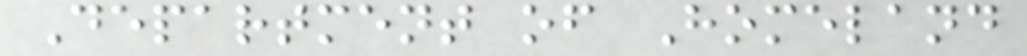Department of Homeland
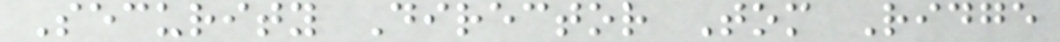Security Director Tom Ridge
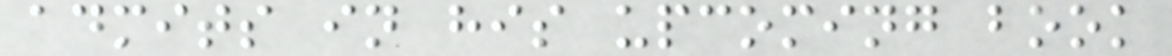admits in his upcoming book
